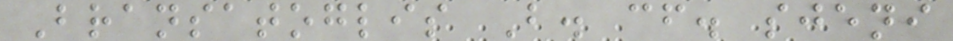Bransatoglis B. cf. sjeni
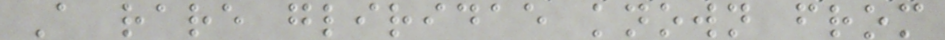A rare gliridae known from
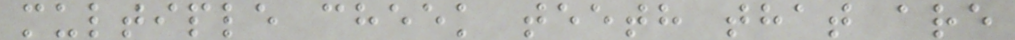multiple cheek teeth that are
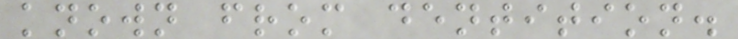known from dentition.
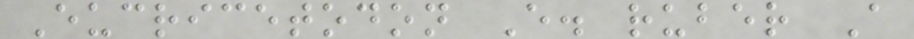Eucricetodon E. ruber A
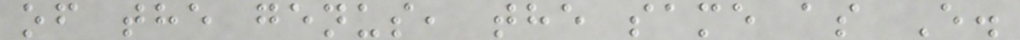of the genus, the same as E.
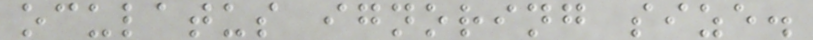oculatus ignoring size.
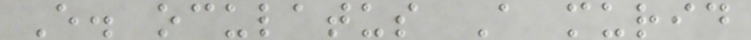E. oculatus A murid
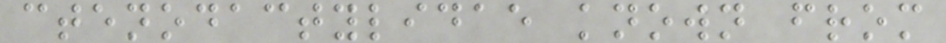ctenodactylidae known from
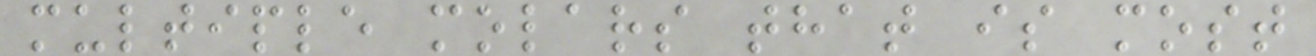multiple molars that is most
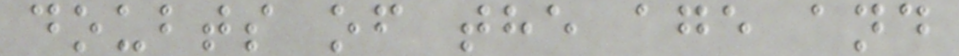doubts of the age and
